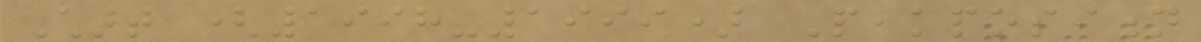Chart (1998-1999) Peakposition
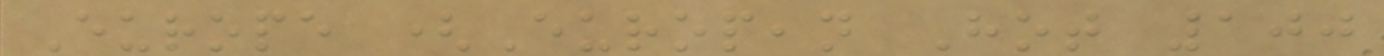Europe (European Hot 100
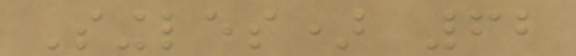Singles) 62
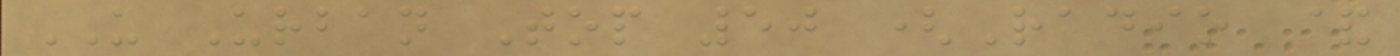US Urban Top 50 (Radio &
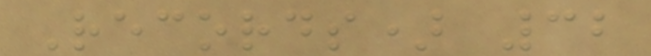Records) 32
